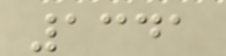1341
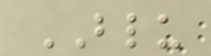BLU
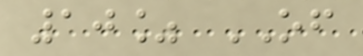10% OF
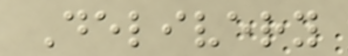Delivery
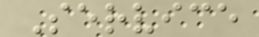Service
